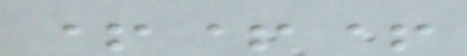+++
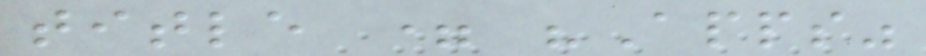title = "Apps"
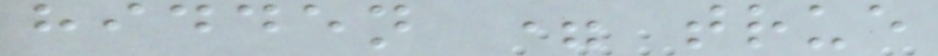hidden = true
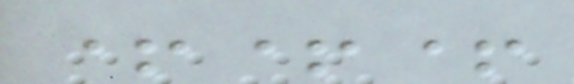+++
